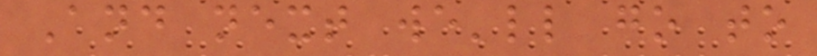And next we'll go to
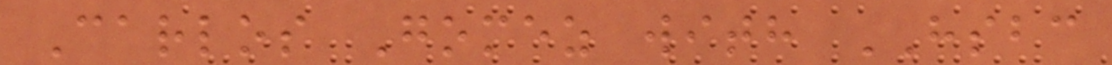Carlos Gomez with HSBC
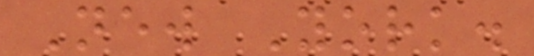New York.
